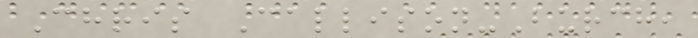Chris Callison-Burch,
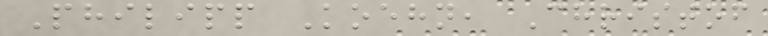Philipp Koehn, Christof
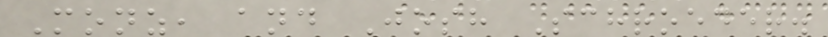Monz, and Josh Schroeder.
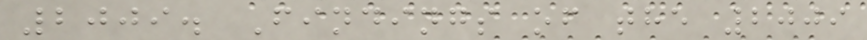2009. Findings of the 2009
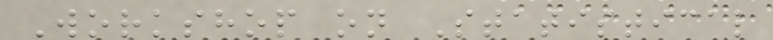Workshop on Statistical
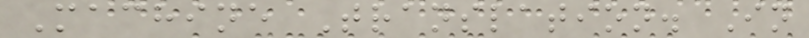Machine Translation. In
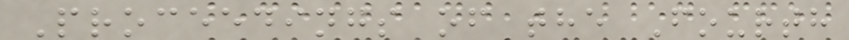Proceedings of the Fourth
